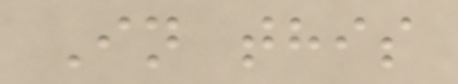In this
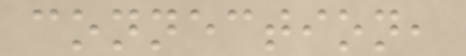connection,
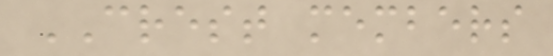CREST members
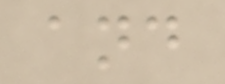and
